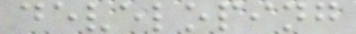developing
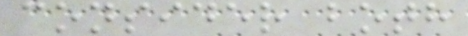consider both
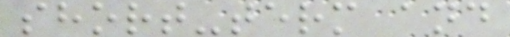short-term and
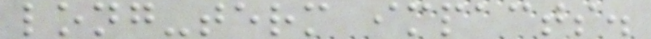long-term impacts.
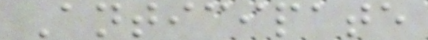Anticipate
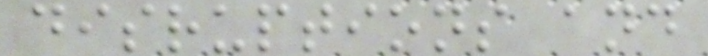disruptions and
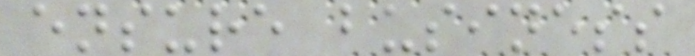ensure business
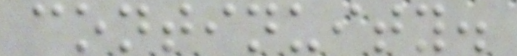continuity.
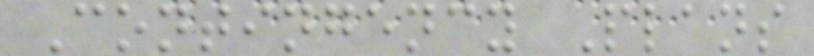Contingency Plans
